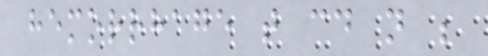hemorrhage that could not be
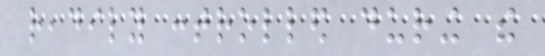readily controlled during the
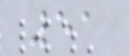51
